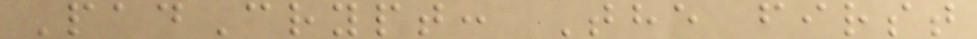PadCrypt: The first
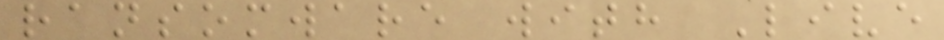ransomware with Live
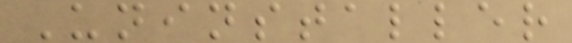Uninstaller
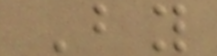By
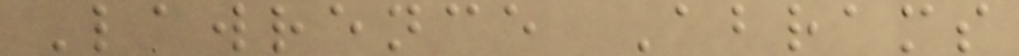Lawrence Abrams
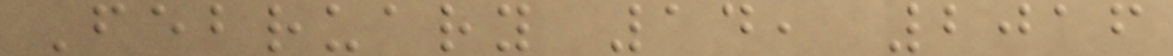February 14, 2016
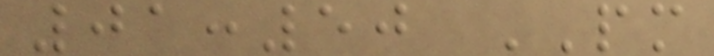01:50 PM
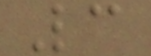3
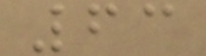63
